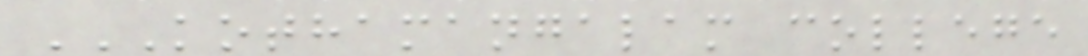KOTHAMANGALAM COLLEGE
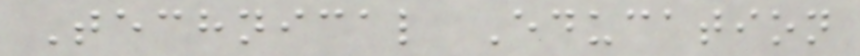Technical Education
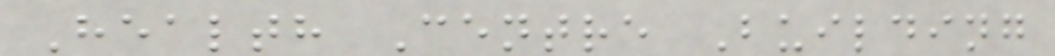Health Centre Building
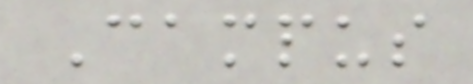Campus
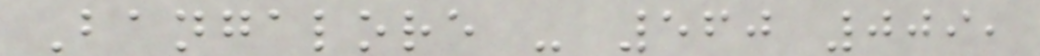Bangalore - 560 009,
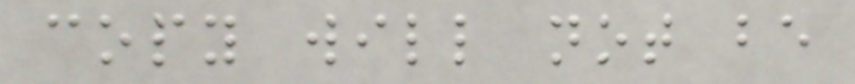copy will not be
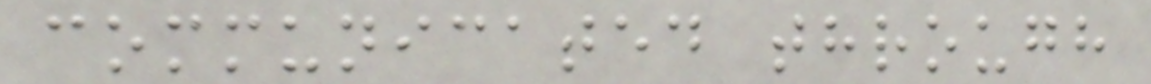communicated through
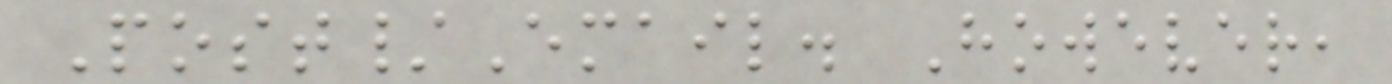Post/Email. However,
